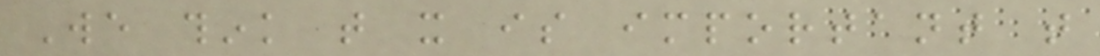We think that it is important that
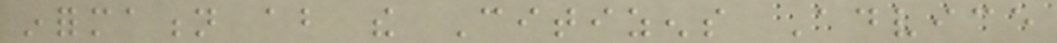information about the Citizens Advice
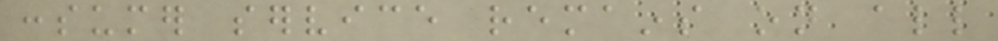consumer service remains on all
